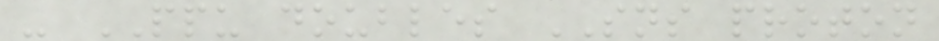- PPU doubles SNS proton
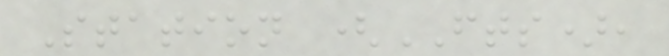Station (FTS),
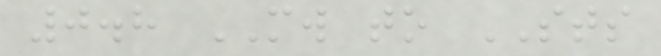0.8 MW to STS
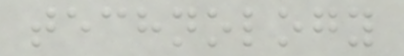technology
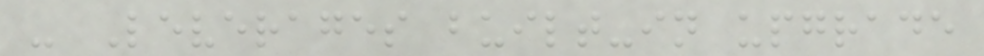- Leverages built-in upgrade
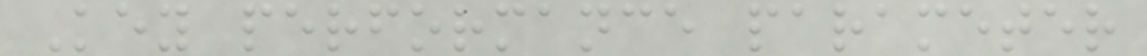Key performance parameter
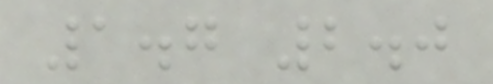1.7 2.0
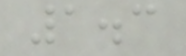1.3
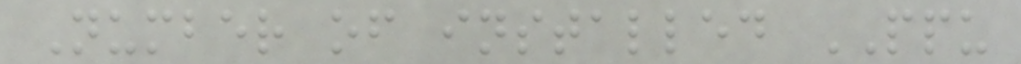Number of installed PPU
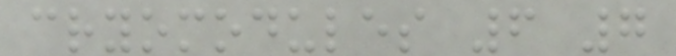cryomodules 6 7
